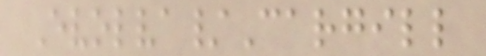Evolva/Cargill
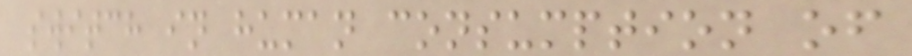switch in human consumption of
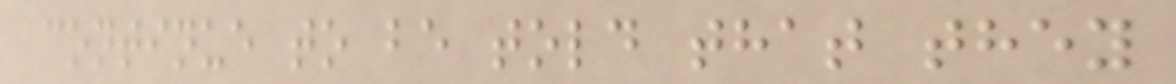continue to be told that they
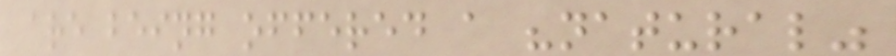are being offered a "natural"
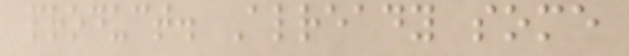product. Already some
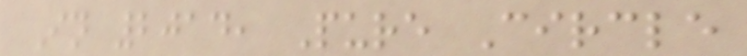In 2014, Pure Circle
